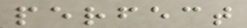perfect
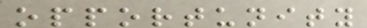opportunity
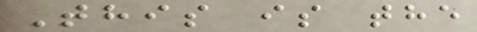This is the
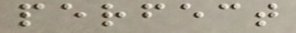perfect
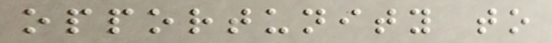opportunity to
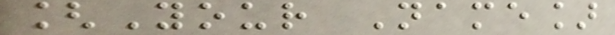[Your Name]
